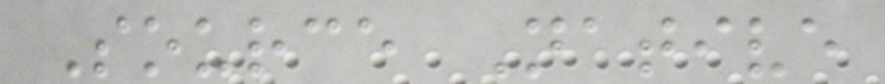Source Native
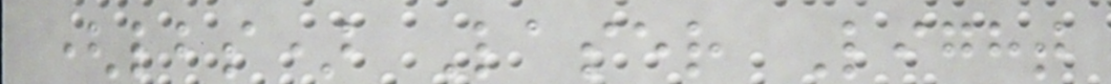(lbs) Laser Light
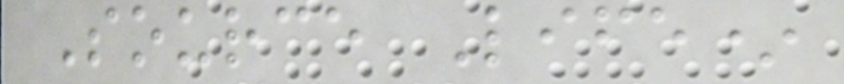Source Life*
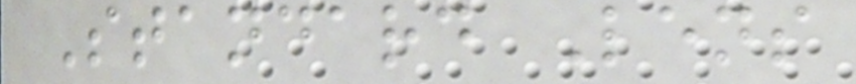Standard Lens
